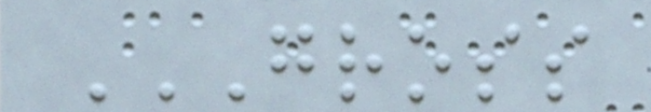GROSS
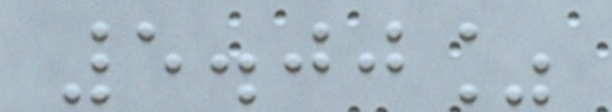5.00%
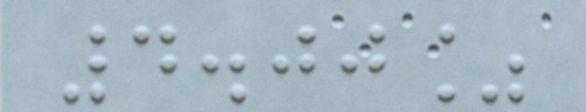4.00%
